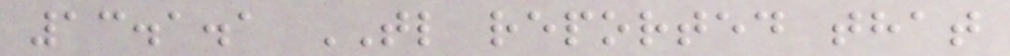13.1.1 TL reported that
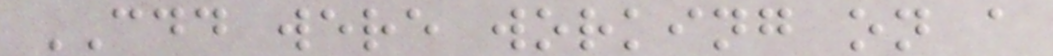CDD were working on a
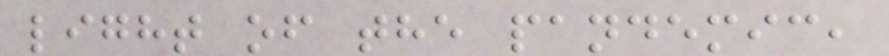light of the pandemic,
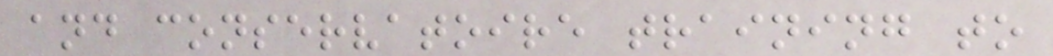and conservatoire training to
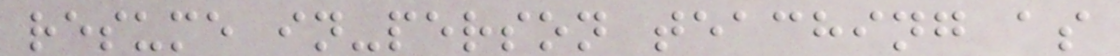resume in-person teaching as
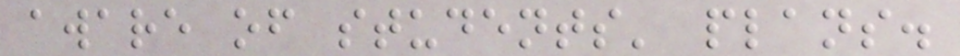aware of students' plans.
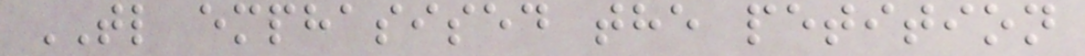TL emphasised the petition
